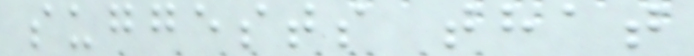suggests that
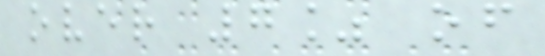over 7% of
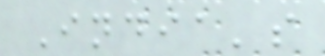India's
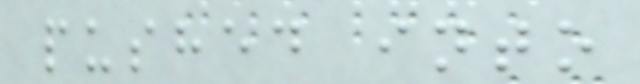pushed into
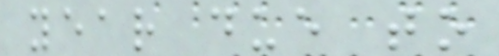year due to
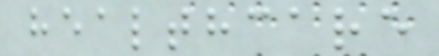healthcare
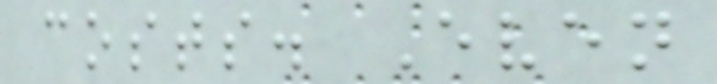costs. Even
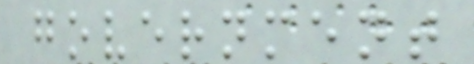government
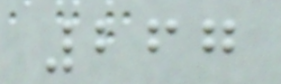267
